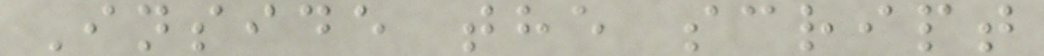Inside the script
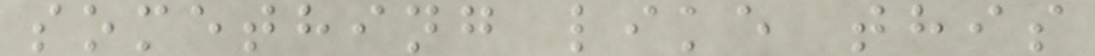something like this
